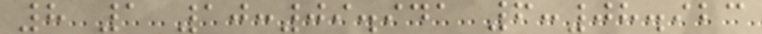8 1 10:09.941 6:08.923
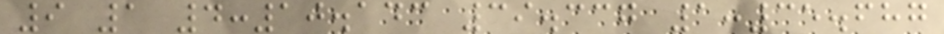9 1 4:10.143 39.337 1:35.687
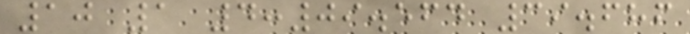10 1 4:09.564 39.686
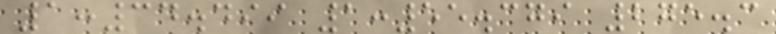1:34.499 1:55.379 275.3
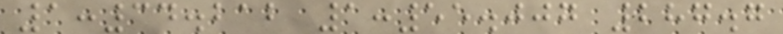1:34.212 1:55.007 287.7
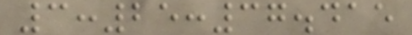3:25:37.415
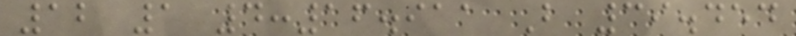12 1 4:16.911 B 39.454
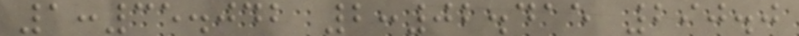1:35.042 2:02.415 290.0
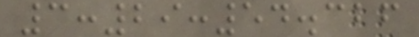3:29:54.326
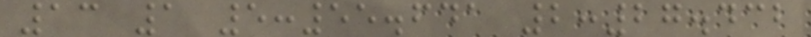13 1 5:55.641 2:27.432
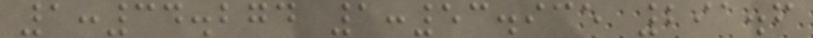1:34.274 1:53.935 291.6
